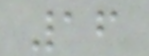16
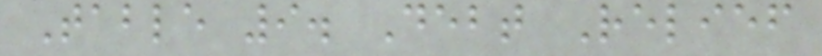Table 9. Debt Relief
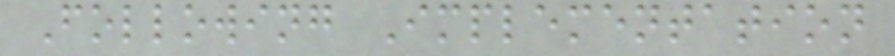Following Implementation
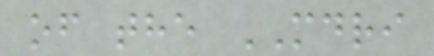of the MDRI
